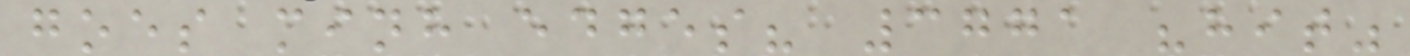goes minh edges? 3771 "hit"
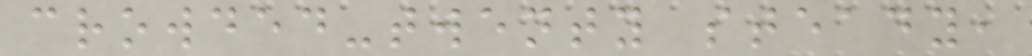crowded-twenty steady,
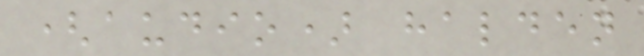(audio) halden
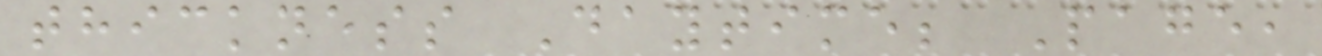thickness Daytime; Page,
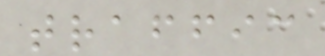traffic
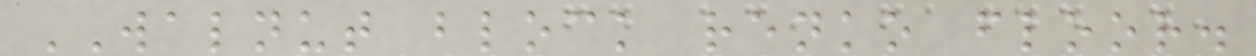WALNUT block renko floor.
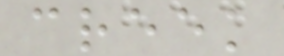creek
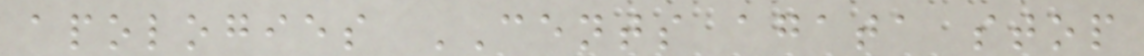apologies CENTS agata stop
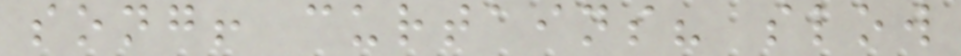song! curtains? slow
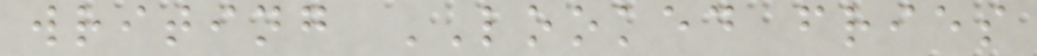writing LOOKED fries
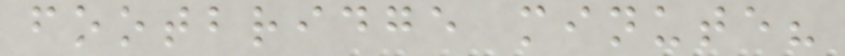footbridge minute?
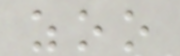zoo
